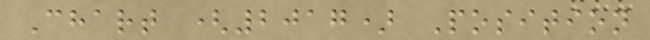Chart (2017) Position
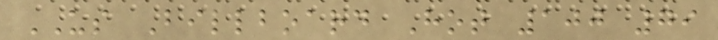US Billboard Hot 100 79
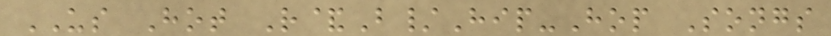US Hot R&B/Hip-Hop Songs
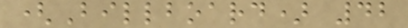(Billboard) 42
